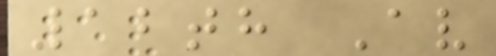12th Av
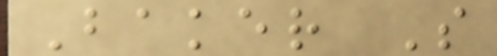Baker S
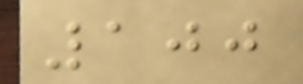100
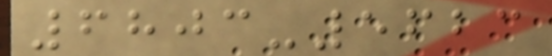6803-5623
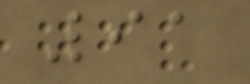91
